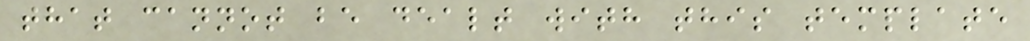that cannot be dealt with this template
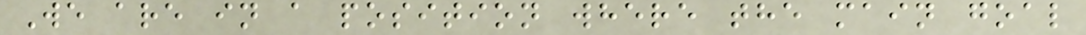We are in a position where the main goal
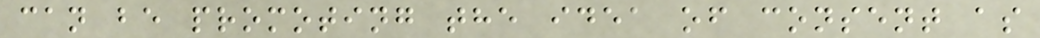can be promoting the idea of consent as
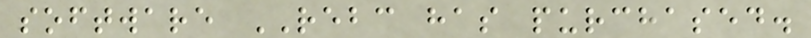software REBC has purchased.
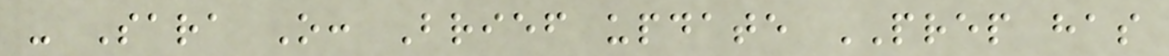- Sara O: Brief update PREP has
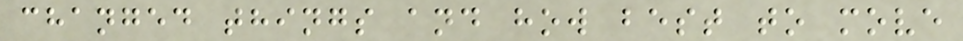changed things and how best to move
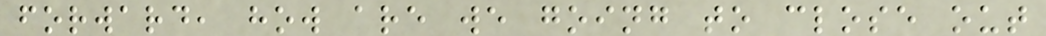forward, how are we going to close out
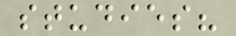studies?
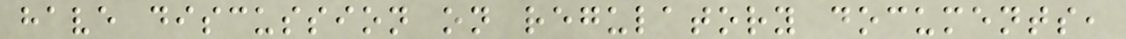have discussion on regulatory documents,
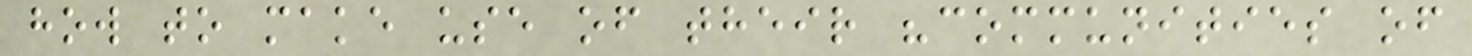how to make use of their "communities of
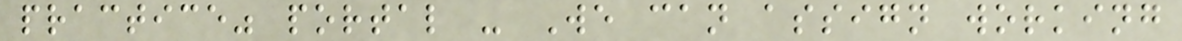practice" portal - We can assign working
